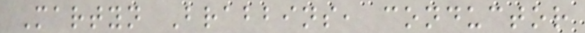Martyn Brabbins, conductor
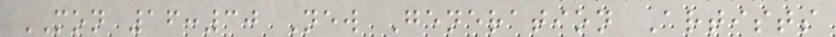MON 16:30 New Generation Artists
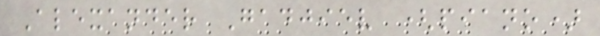Alexander Gadjiev (piano)
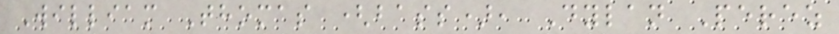William Thomas (bass), Dylan Perez
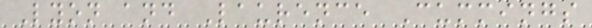Lyon and Laurence Cummings
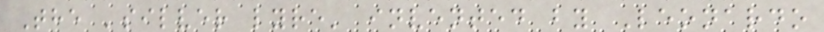The 'silver lyre' invented by Leonardo
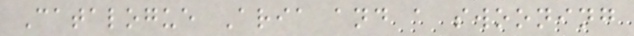Catalogue Aria and a swooning
